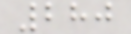280
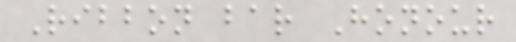Ribbon bar Honour
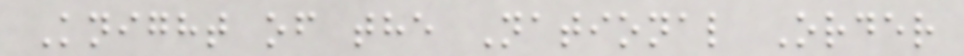Knight of the National Order
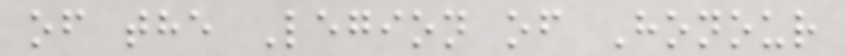of the Legion of Honour
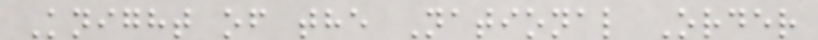Knight of the National Order
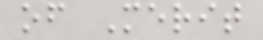of Merit
